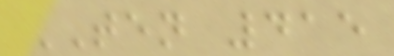TEN 415
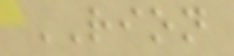RION
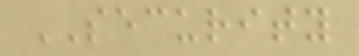SECURITY
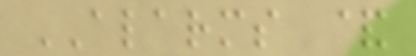ALARMS &
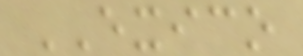EXICO
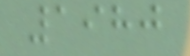1980
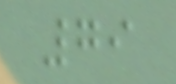79
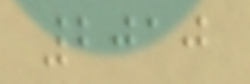2010
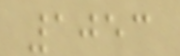1053
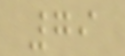79
